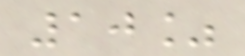10%
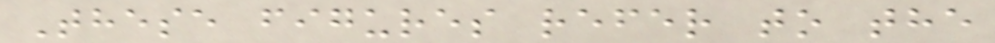These figures refer to the
